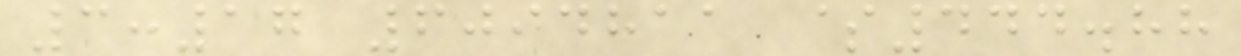3:17 6094811 $444.88
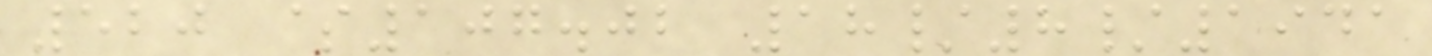520 $107.02 18/8/1941
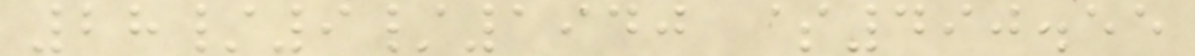28/9/1940 $490.55
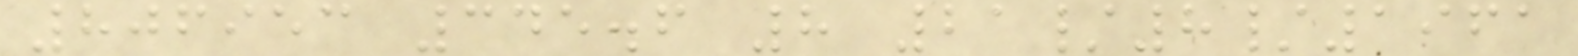806953 345.6 8 21/8/1961
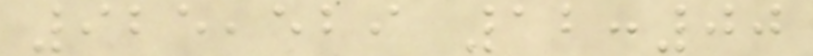925,529 12:00
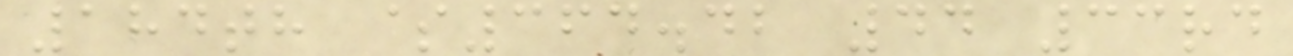184th $364.42 44 33rd
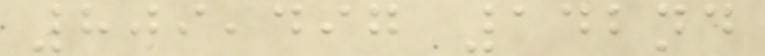809,497 142nd
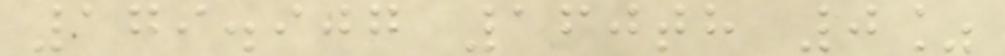179.907 160th 0%
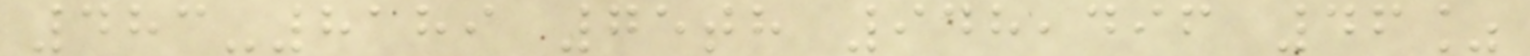483-8189 75th 948,496 46%
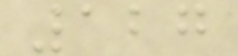127
